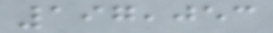197,053
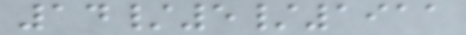14/5/1911
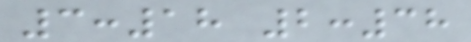3:18 2:38
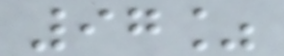97%
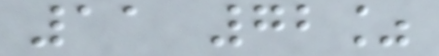11 72%
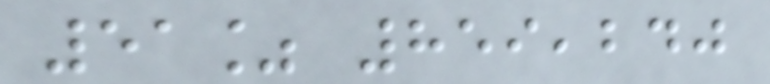51% 859,240
